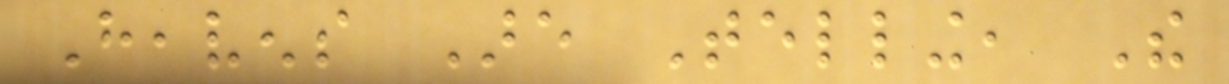Heavens Are Telling, The
